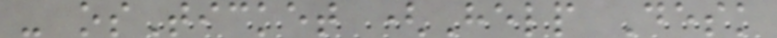- osTicket (Help Desk
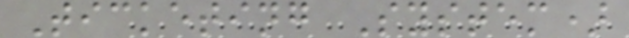Ticketing System)
